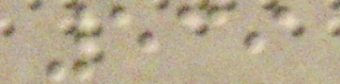539
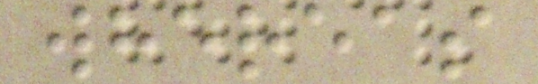whereas
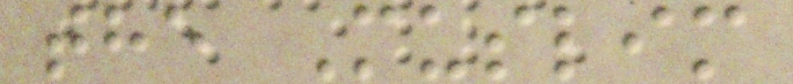the Muslim
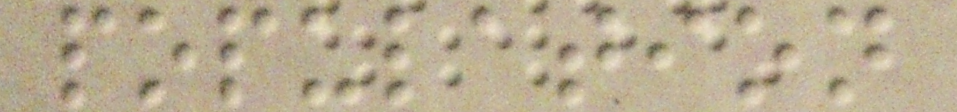population
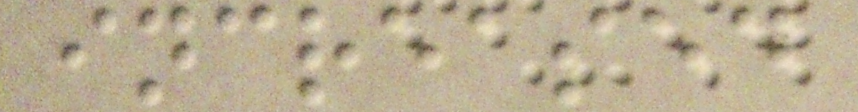increased
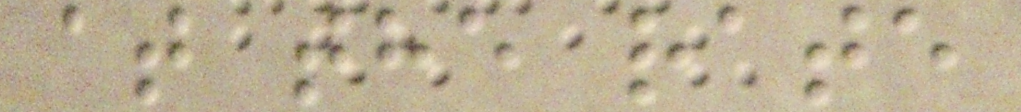at the rate
